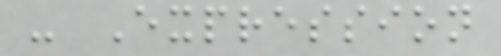- Expression
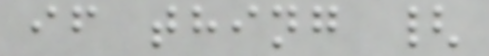if thing {
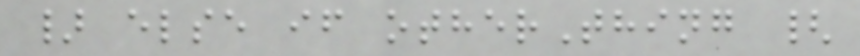} else if otherThing {
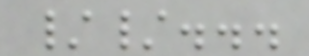//...
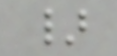}
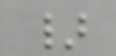}
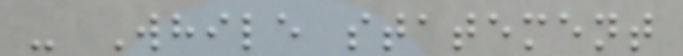- While statement
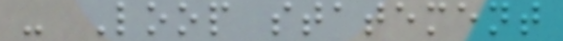- Loop statement
